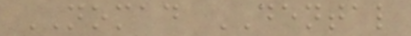NOMAD DENTAL
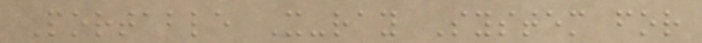Portable X-ray System for
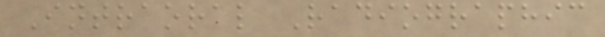Intraoral Radiographic
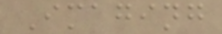Imaging
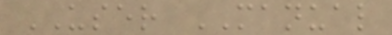USER MANUAL
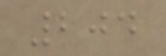204
